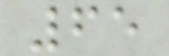65
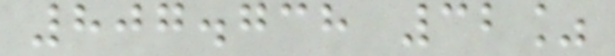807.738 32%
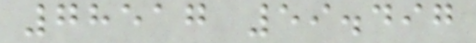78517 59.497
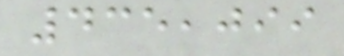435,099
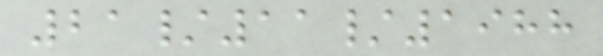21/11/1988
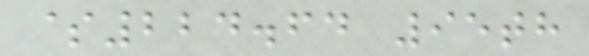$224.64 95th
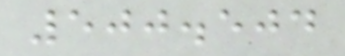500.504
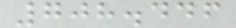708.446
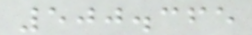500.365
